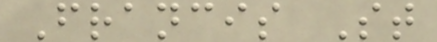Francis St
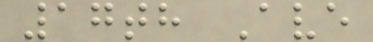17th Ave
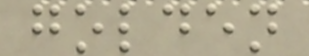golden
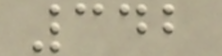342
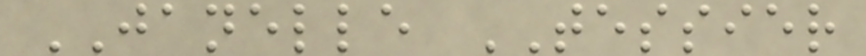JANELLE TESSIER
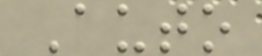Auto
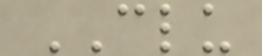CLU
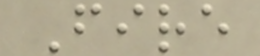Fire
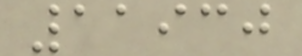11930
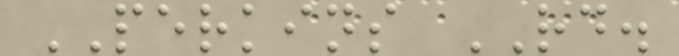PERKINS RD.
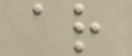ar
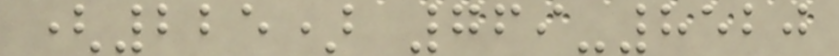(225) 769-8520
